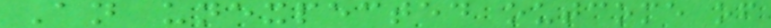An unexpected outcome of
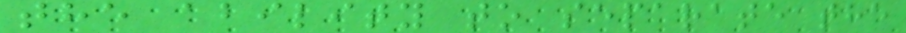the ability to separate the
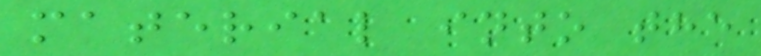material into the
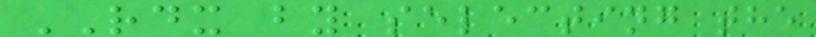RDX by selecting the
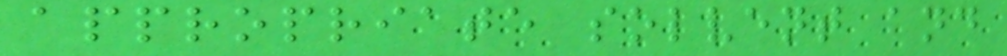appropriate solvent and
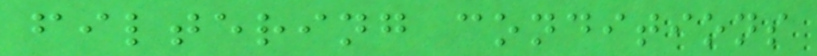filtering conditions
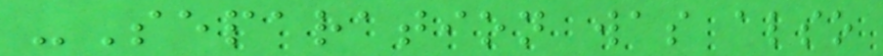-Separation was also
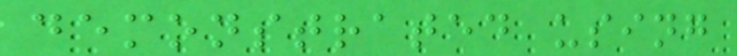demonstrated using
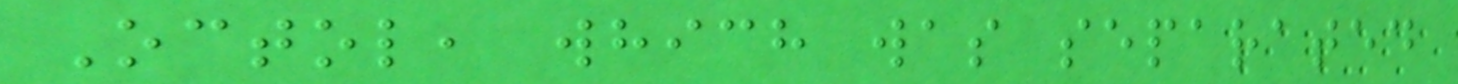Octol, which was separated
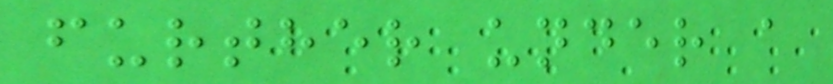further under a
